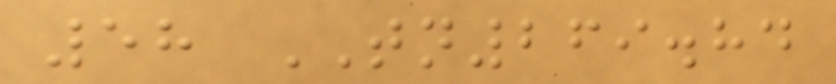58 TN269.84
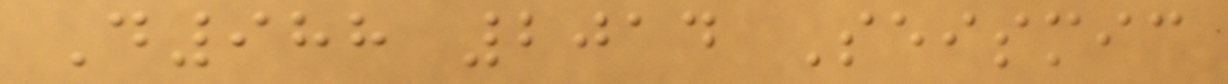D988 2014 Seismic
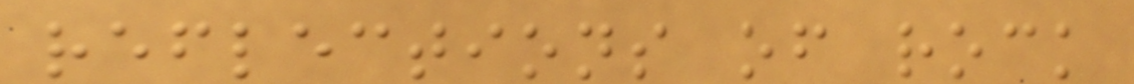reflections of rock
